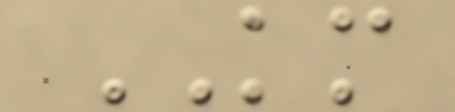KM
